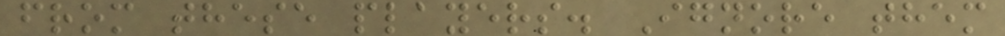from these players. Ignore them
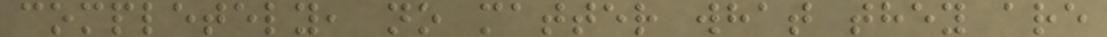completely, no matter what they are
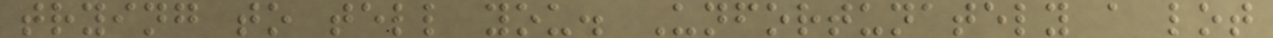trying to tell you. Unfortunately a lot
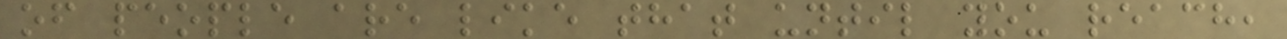of people are like that until you reach,
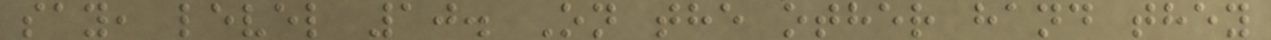say, level 10. On the other hand they
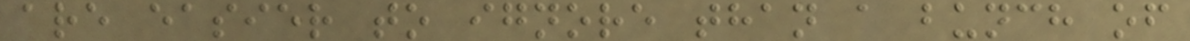are easier to ignore than a bunch of
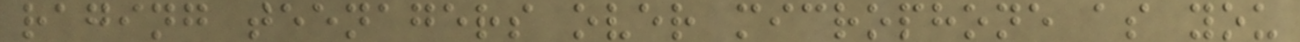raging teenagers over microphone as you
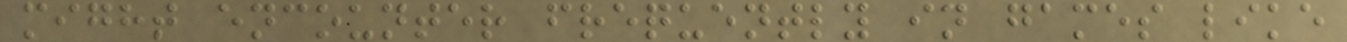might encounter frequently in games like
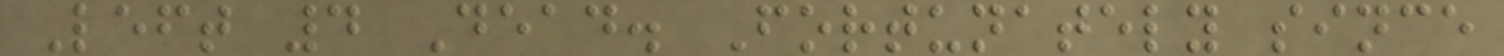Left 4 Dead. Fortunately since
